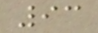93
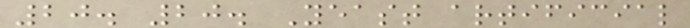20. 20. Yeast artificial
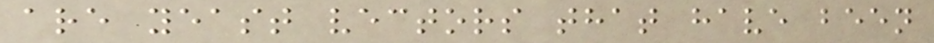are yeast vectors that have been
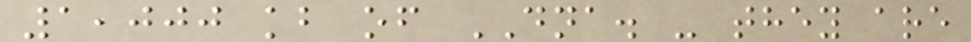1,000 kb of DNA. - they are
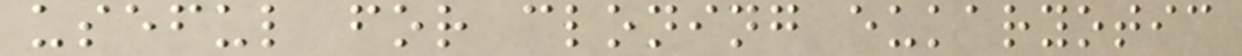useful for cloning eukaryotic
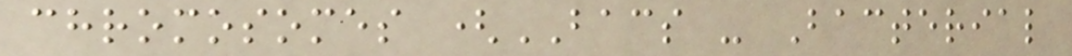chromosomes (BACS - Bacterial
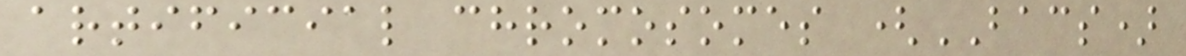artificial chromosomes (BACS)
